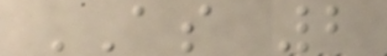AS 2
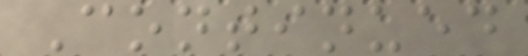Continued
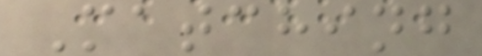Matching
